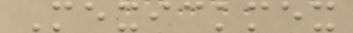Mexickmex
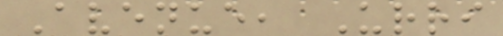Avenue, Urri
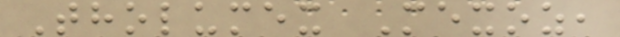Tholumex Mexoz,
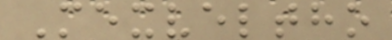Mexveltho
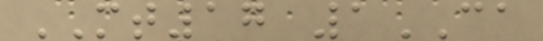MT17 1CA
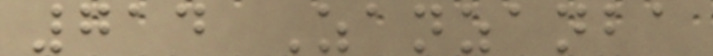714 Zanzanba
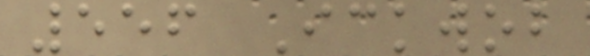556 Ickwob
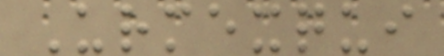Urmexqui
